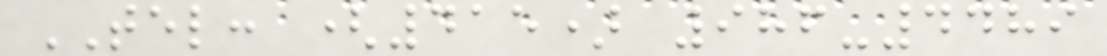TEL: (415) 986-4489
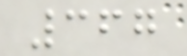367
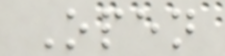Open
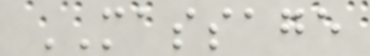MASSAGE
